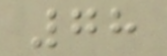78
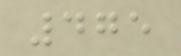475
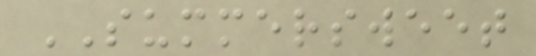SUMMERSWEET
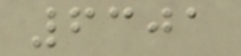6301
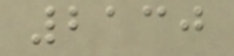2130
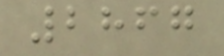2867
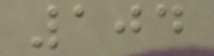104
